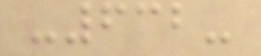-632-
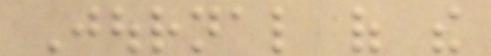Journal of the
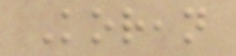Korean
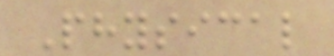Physical
